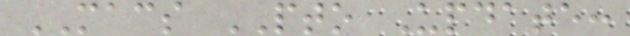MACS PTO Update:
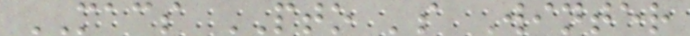MACS PTO 's Winter
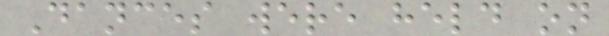Dances were held on
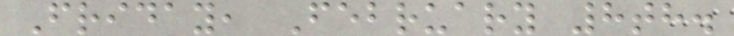Friday, February 8th.
